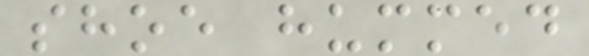shoe hummed
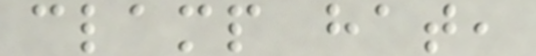clamp hat,
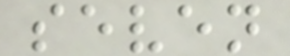seven
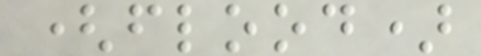(flood)
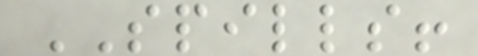SPILLS!
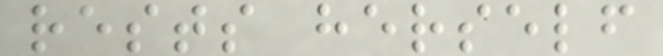rests herself
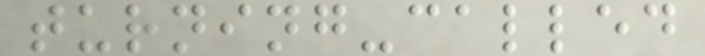turning-called
